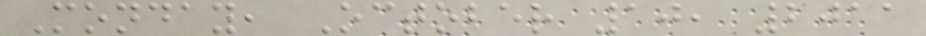Monday, October 10, 2011
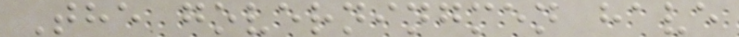The governingmen have
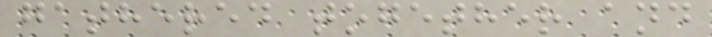gathered together and
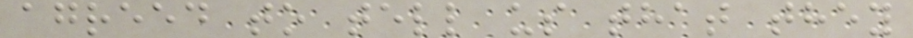agreed to tell us that they
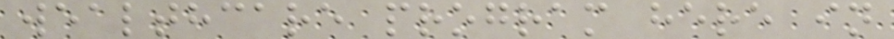wealthcare program here in
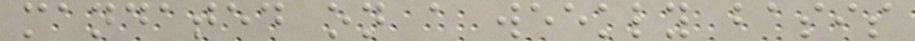mandated on a weekly basis
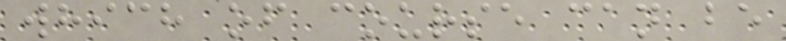which of course can be
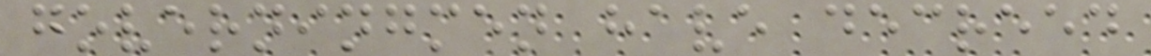governingmen have decreed
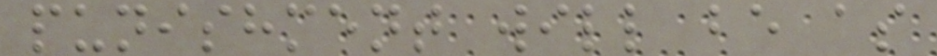punishment will be as
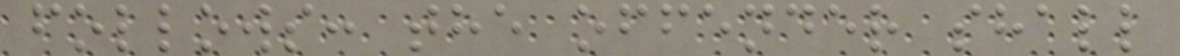follows: the offender shall
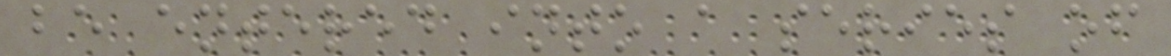be entered into a series of
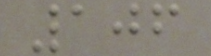106
